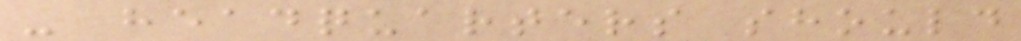- headquarters should
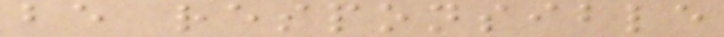be responsible
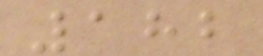182
